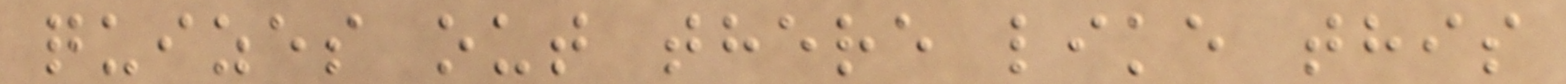quizes out there like this
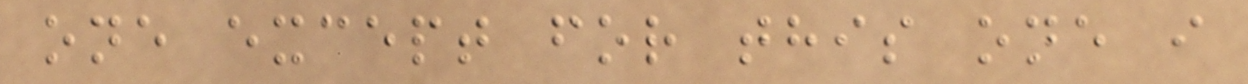one except for this one i
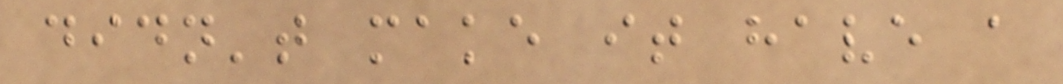didn't make it have a
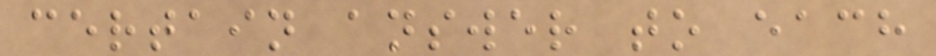certain answer to each
